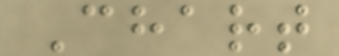Chart
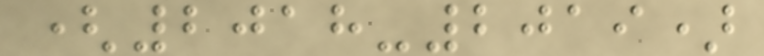(2018-2019)
